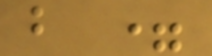b =
